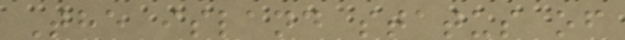The island status of
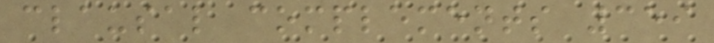clausal complements 359
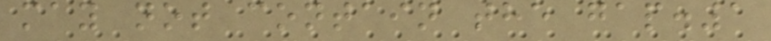may not contain the gap.1
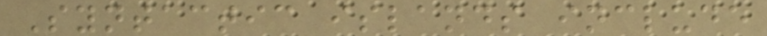Syntactic islands include
